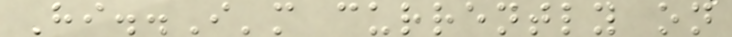Hi..I'm currently on
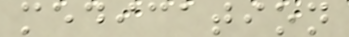medication
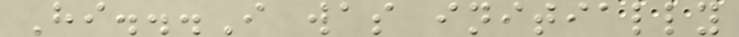Hi...I was initially
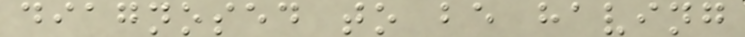diagnosed to be having
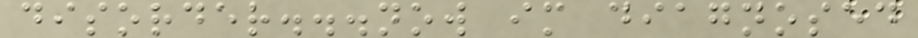disorder...now im diagnosed
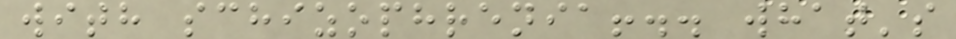with schizophrenia!.. what's
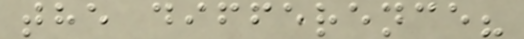the difference?
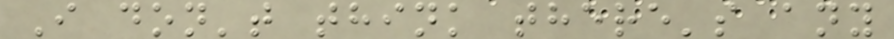I don't think there's any
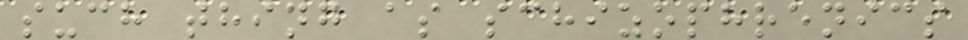such thing as schizophrenics
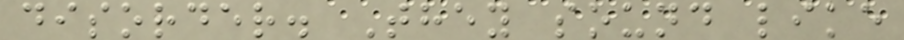disorder. They sound like
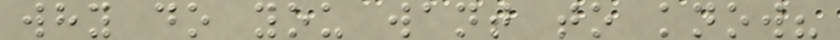why do you want to know?
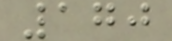170
